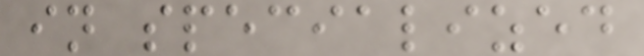in specialized
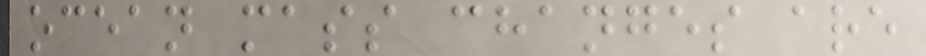ocean mass changes are
